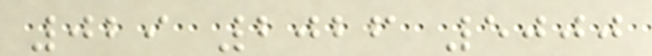029 2026 5000
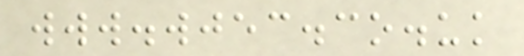www.wjec.co.uk
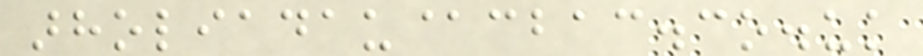arholiadau@cbac.co.uk
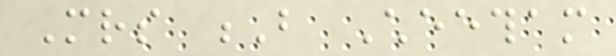Mrs B Cheetham
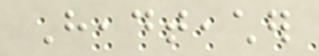Headteacher
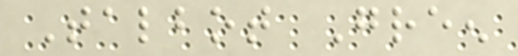Talbot Green
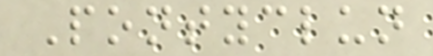Pontyclun
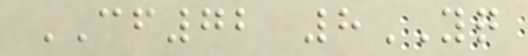CF72 8YQ
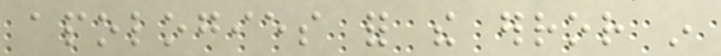apologies for the error in
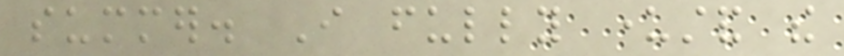summer. I fully understand the
